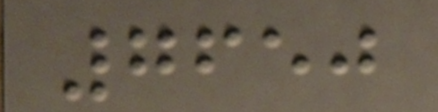7650
